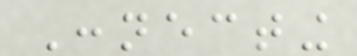Connecting
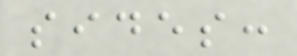sides:
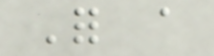For a
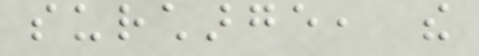surcharge, the
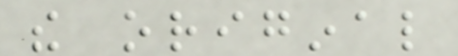the original
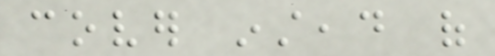cover instead of
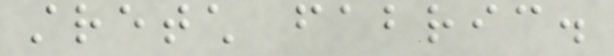stretch fabric.
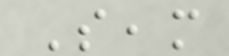Seam
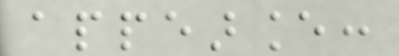appearance:
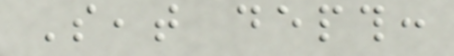Seat depth:
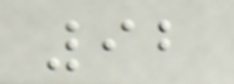92
